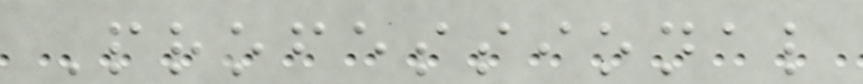Professional
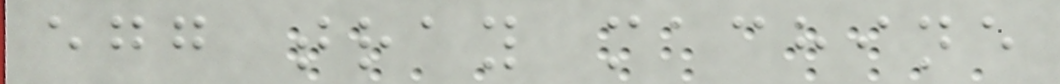egg tray machine
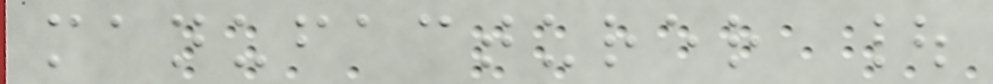manufacturer |
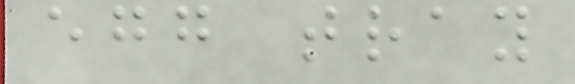egg tray
